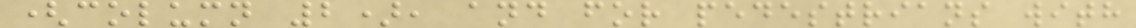(column 2), and for pedestrians with
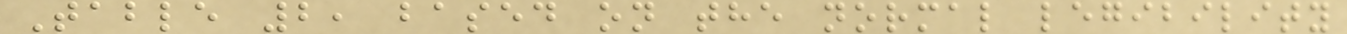Table 2, based on the normal legibility
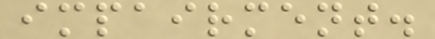impairment.
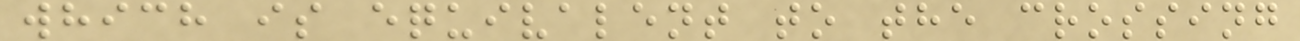which is equivalent to the crossing
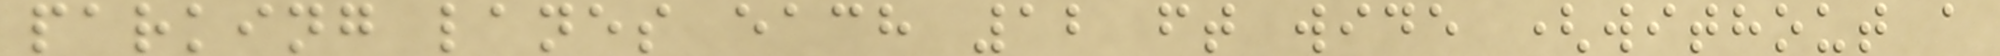parking lanes each 12 ft wide (without a
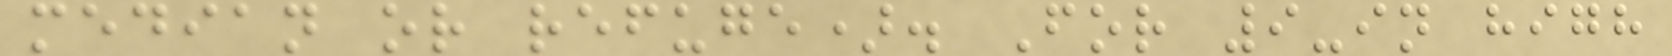median or refuge). For 9-in high
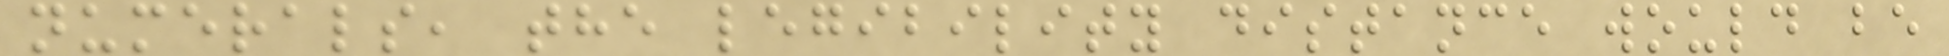numerals, the legibility distance would be
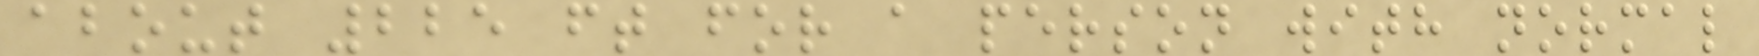about 225 ft for a person with normal
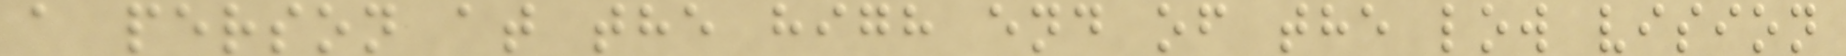a person at the high end of the low vision
